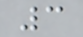3
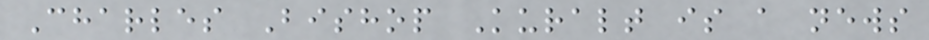Charles Bishop Kuralt is a news
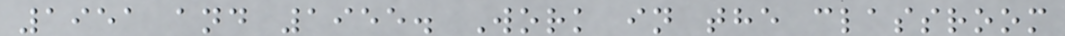1951 and 1955. Work in the classroom
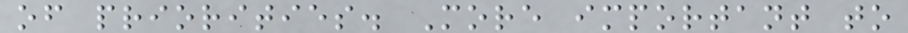of priorities. More important to
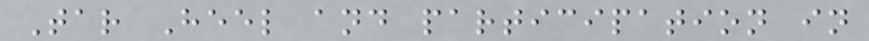Tar Heel and participation in
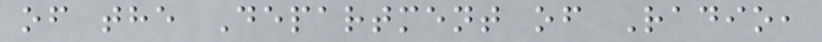of the Department of Radio,
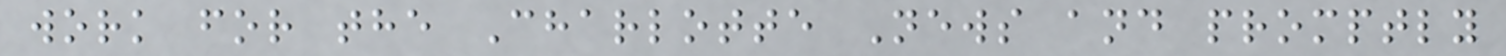work for the Charlotte News and promptly
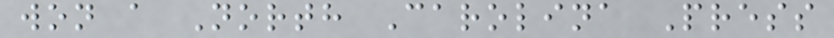won a North Carolina Press
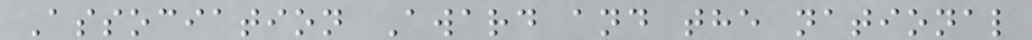Association Award and the national
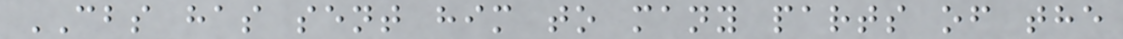CBS has sent him to many parts of the
